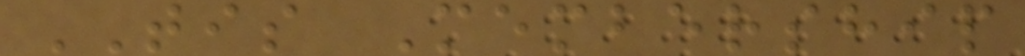TIS Membership
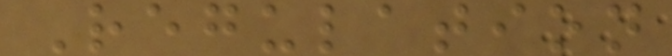Regulation
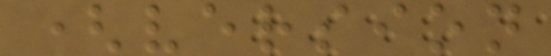(version
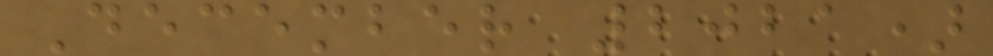December 2021)
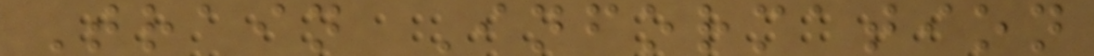Train Information
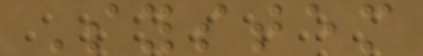System
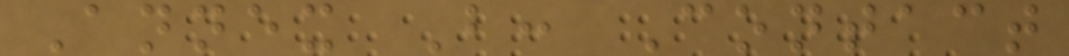Annex B: Contact
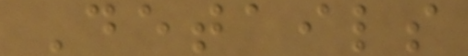Details
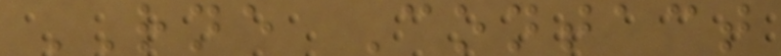RNE Contact
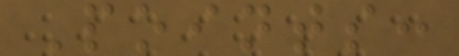Points:
